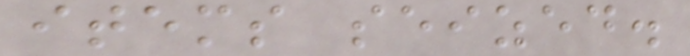items seized.
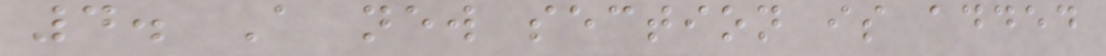4. A new section is added
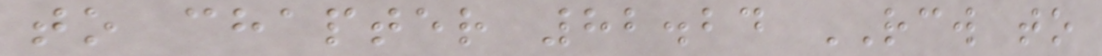to chapter 82.24 RCW to
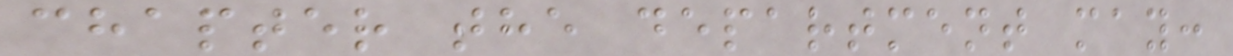chapter the department may:
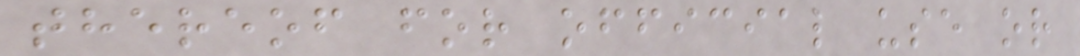thereof for official use or
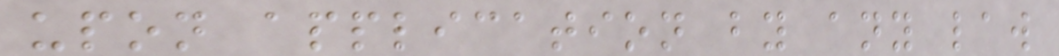upon application by any law
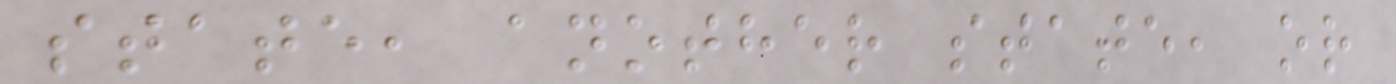state, another state, or
